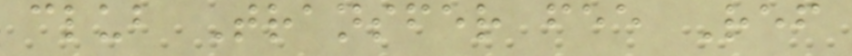club Transfer fee Ref
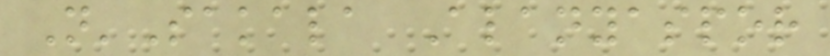N'Sakala Alanyaspor
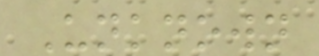Unknown
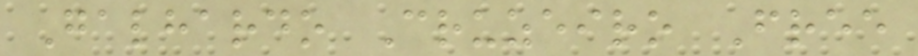Galhardo Cruzeiro Free
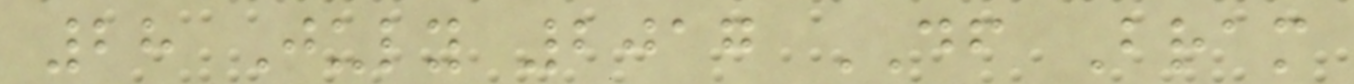28 July 2017 DF Bram
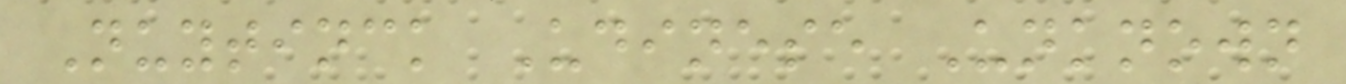Nuytinck Udinese Unknown
